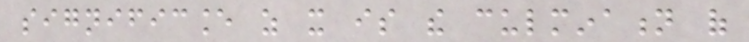significance as it is the culmination of
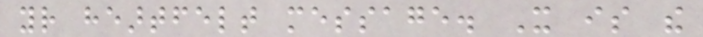your heartfelt message. It is the
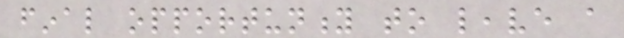final opportunity to leave a
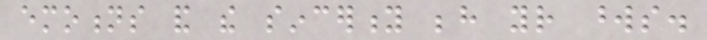emotions and the sincerity behind your words.
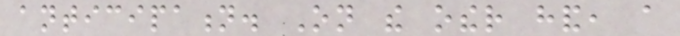anticipation. On the other hand, a
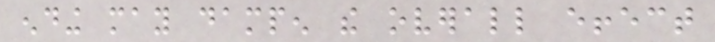ending may dampen the overall effect
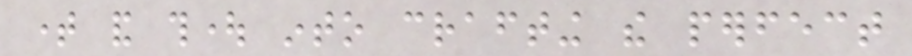time and thought into crafting the perfect
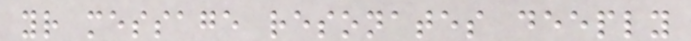your message resonates deeply
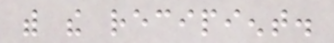with the recipient.
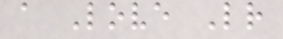a Love Letter
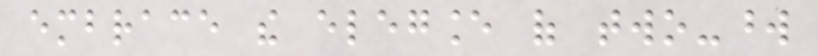embrace the elegance of two-word
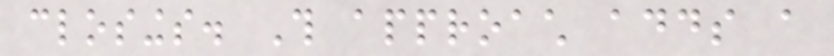closings. This approach adds a
